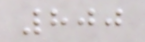800
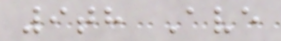9th Ave
